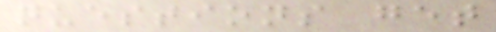questions get
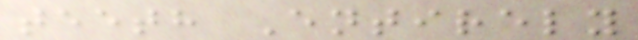teeth Entirely
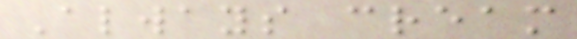Always cream
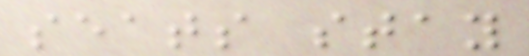seats stay
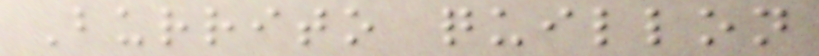Burrito quillon
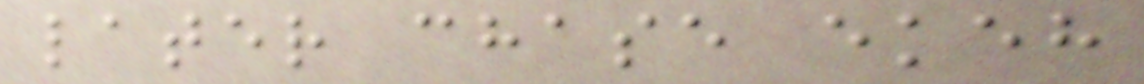later chase ekeh
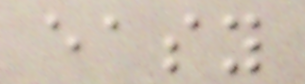easy
